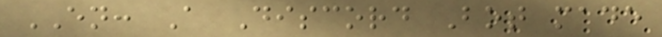EN: A Discord Bot made
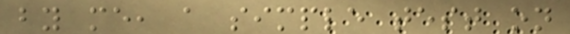by me, a simple test on
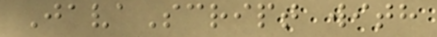JavaScript with
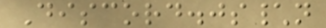Discord.js\n
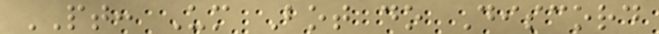PT: Um Bot do Discord
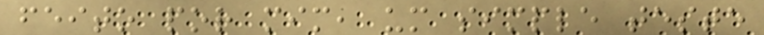feito por mim, um simple teste
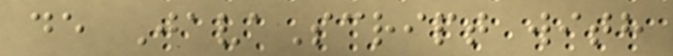de JavaScript with
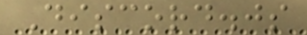Discord.js
